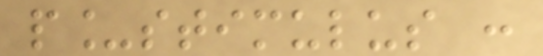p_stimulus :
